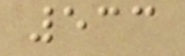533
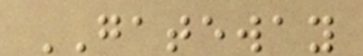GATEWAY
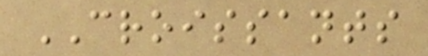CROISSANTS
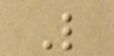L
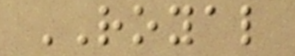ROYAL
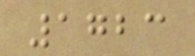1723
